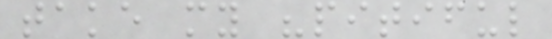take my "pitiful
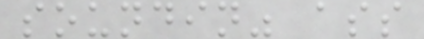soundin" ass
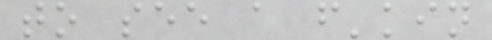to see a f'kin
